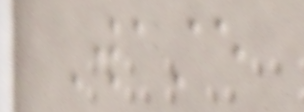Waste
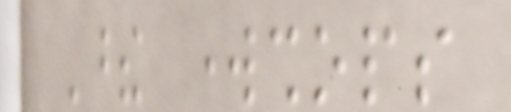These workshops
